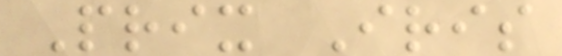Prix Iris
